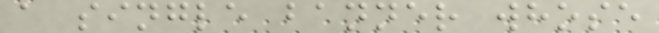a single banner whose
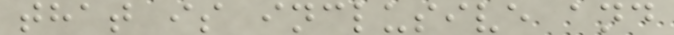that is inclusive and
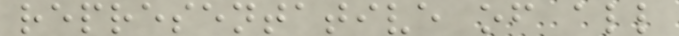representative of all
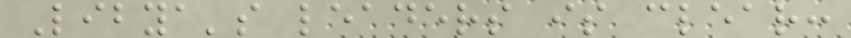Libya's leaders is clear:
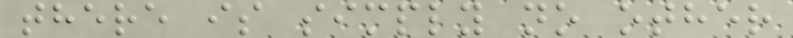there is simply no other
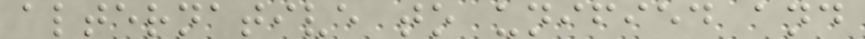alternative to unified and
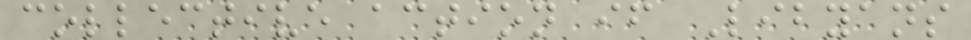collective action if Libyans
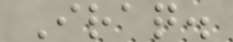Iraq.
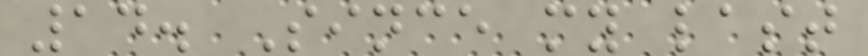14. Since my last
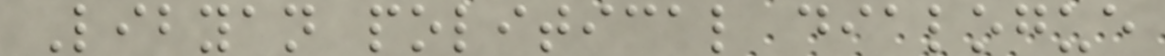Libyan political dialogue
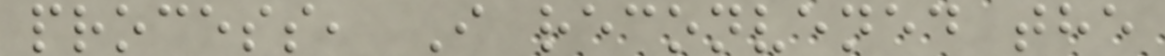process, I reconvened the
